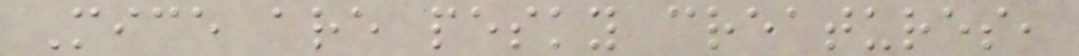Mice are pesky creatures,
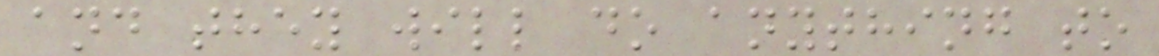and they will do anything to
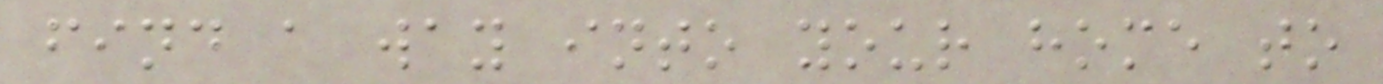find a way into your home to
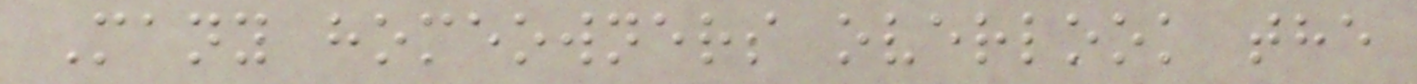Many homeowners overlook the
